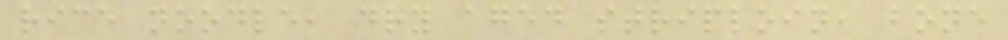rice noodle, dry aged striploin, bone
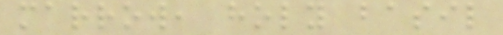marrow, holy basil
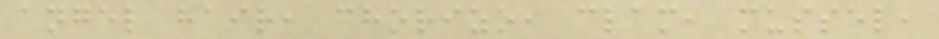angel hair, chorizo, clam, mussel,
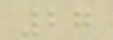27
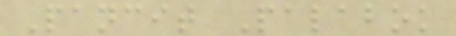Pancit Palabok
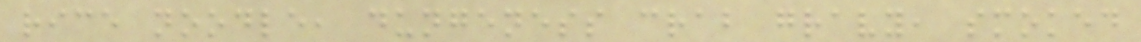rice noodle, dungeness crab gravy, smoked
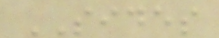SIDES
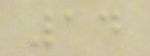14
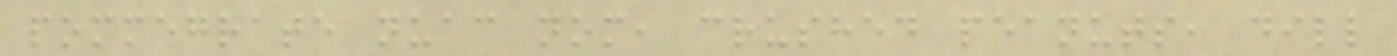pommegrate nuac nom, crushed peanuts, dill
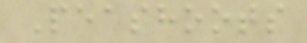Peashoots
